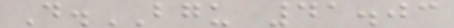D.BGU 41.03
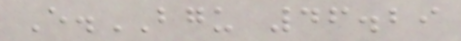E.BGU 46.29
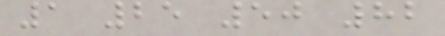1 25 50 82
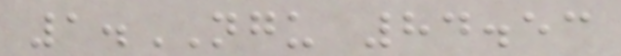1.NGU 84.53
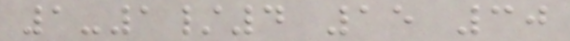1-1/4 15 30
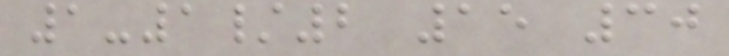1-1/2 15 30
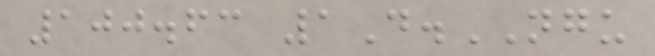100.63 1D.NGU
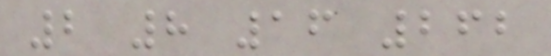2 8 16 262
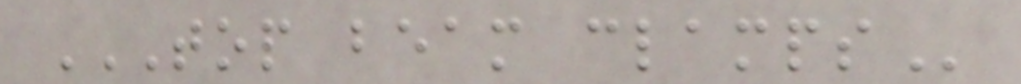TOP BEAM CLAMPS
